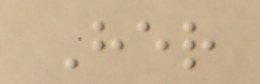Her
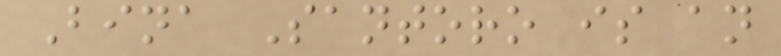Bina Santoro is an
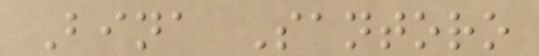Bina Santoro
